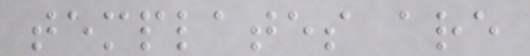templates are
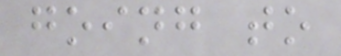going to
